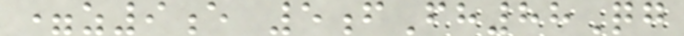=z9e 5fFh88Qg
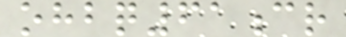ohbq61cr
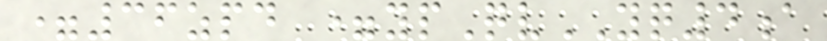=36zpd =ypQvYQ4a
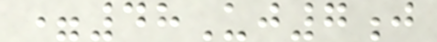=48Uj7j
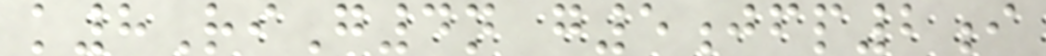k8RiG4n g5jfp2i
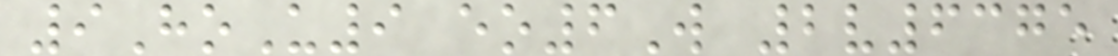9HoU9 eo6W 2v6375
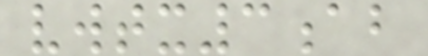vwtx3ab
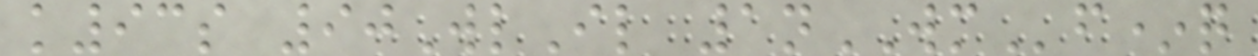k93s 90WlIl 1nWMf*q
